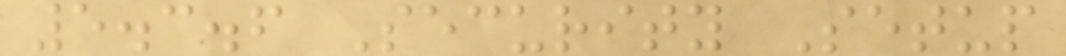5.3.6 Security Setup
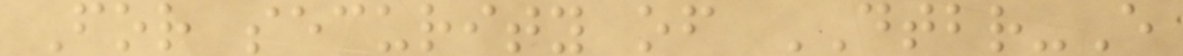For security of DTBR-E
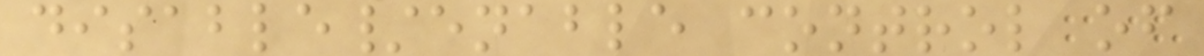disable/enable control of
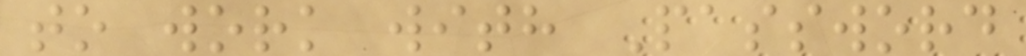to work with Password
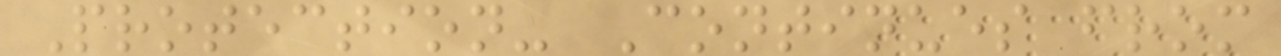Protection- Continues from
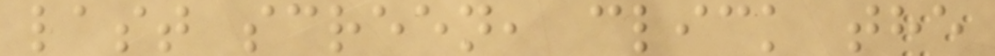last screen, click the
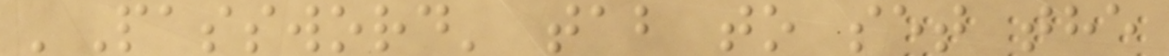'Password' tab to set the
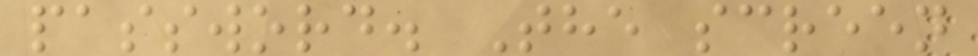password. The screen
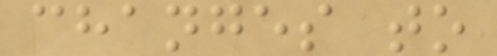changes to
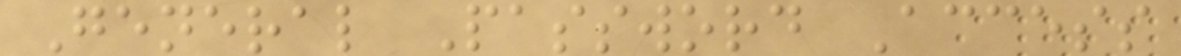General Password Access
